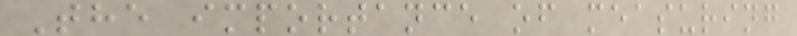The importance of measuring
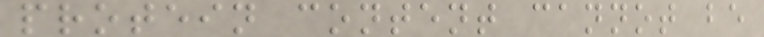protein content cannot be
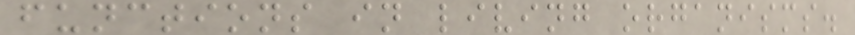functions in living organisms.
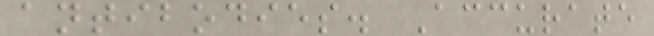antibodies. Accurate
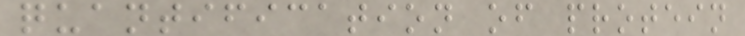quantification of protein
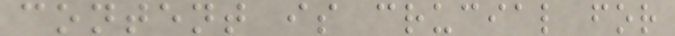content is crucial for
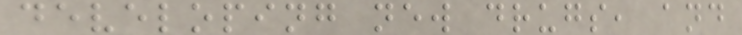developing new drugs, and
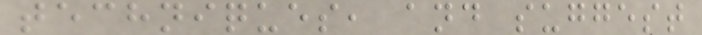techniques, and suggest
